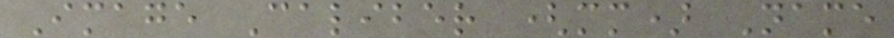Image Caliber (mm) Name
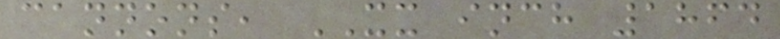cannons, XX inch 1864
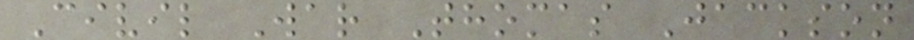Civil War Thomas Jackson
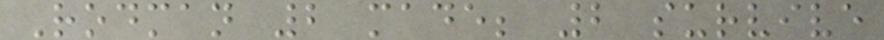Rodman 2 made; 2 survive
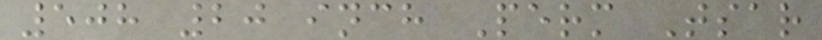508 20 inch Perm Tsar
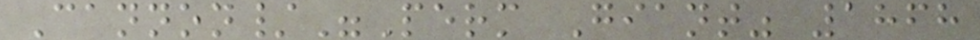Cannon/"Perm Giant" 1868
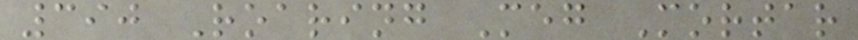390 Roaring Meg Mortar
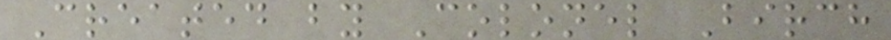Created by Colonel Birch
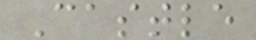Castle
